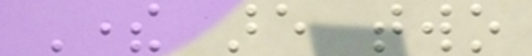There are two
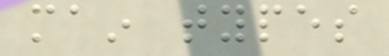main types
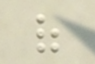of
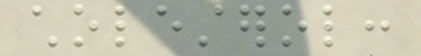cholesterol:
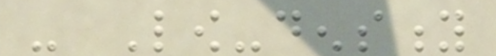- Low-density
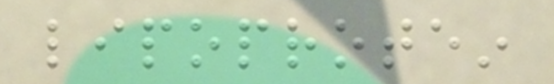lipoprotein
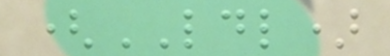(LDL)
